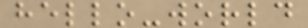hello-world
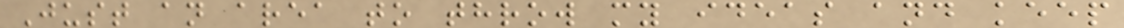Just an area to throw my ideas and keep
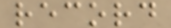record
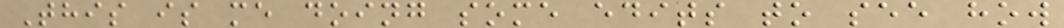This is me doing some edits to see how
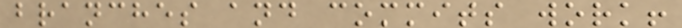branches and commits work!
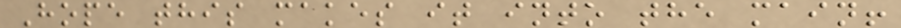Hope this makes it into the main!
